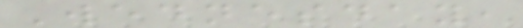Wednesday,
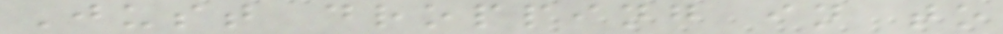Just dropping in to
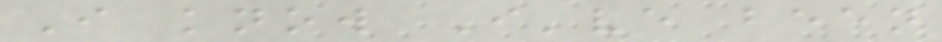I know I've been
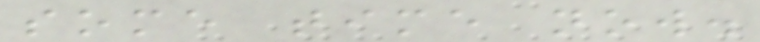some time now.
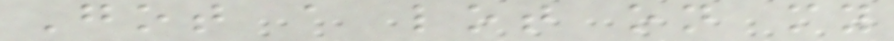Got a lot on my
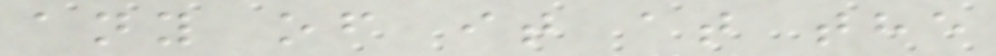any of it at the
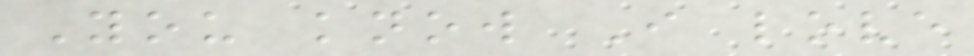You know I love
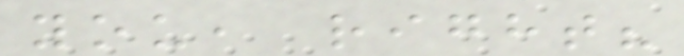you, right?
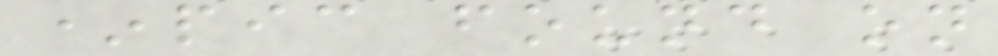*pic found on
